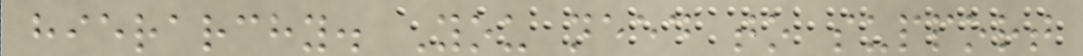hierarchy. You need to support
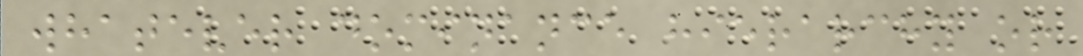whatever dominance hierarchy or
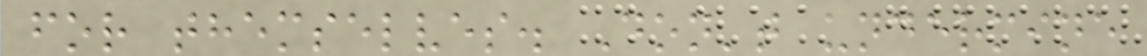for themselves. Don't undermine
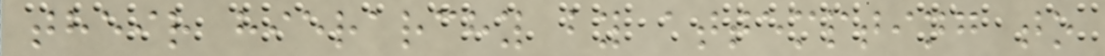their hierarchy by attempting to
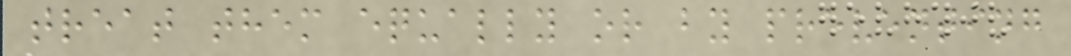treat them equally or by preventing
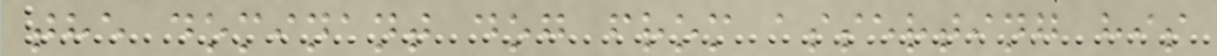the dominant dog from asserting his
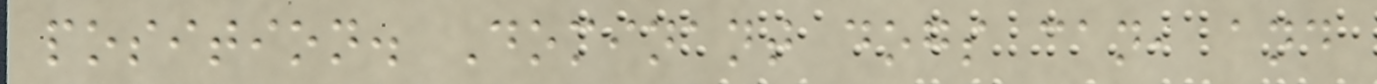position. Dominant dogs can, and
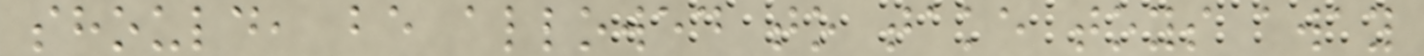should, be allowed to take toys away
